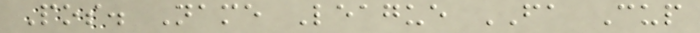Pos. Name League FA Cup
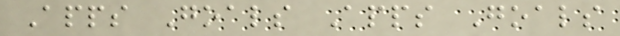Apps Goals Apps Goals
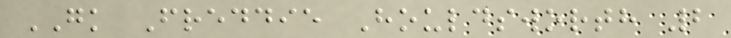GK Freddie Houldsworth 2
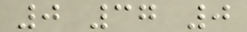0 37 0
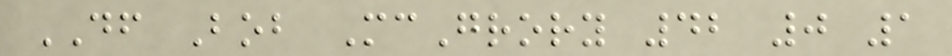DF Bob McGrory 42 0 1
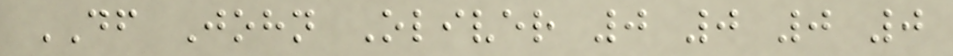DF John Oliver 0 0 0 0
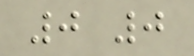0 0
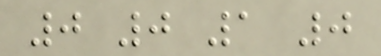0 0 1 0
